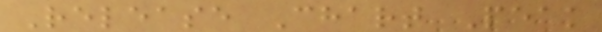Release Chart Peak
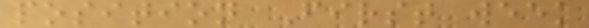position First week
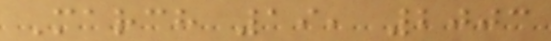March 19, 2003
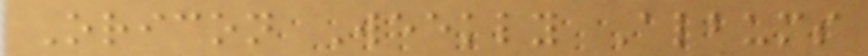Oricon Weekly Albums
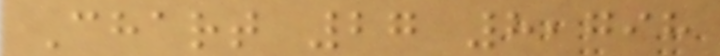Chart 27 8,798
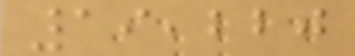19,220
